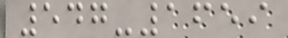547-1659
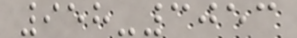958-3053
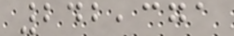242,371
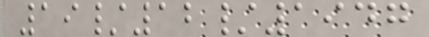19/12/1947
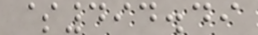$494.49
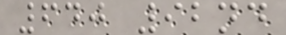640 92nd
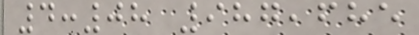4:08 987,685
